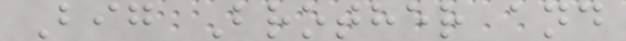Big Brother and
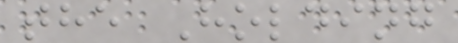the Holding
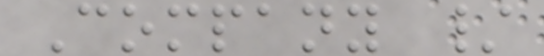Company /
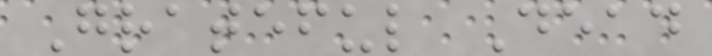Grateful Dead
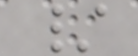/
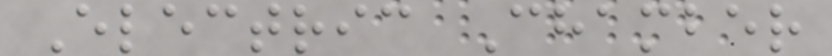Electric Chamber
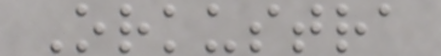Orkustra
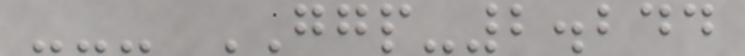--- GGP-2.244
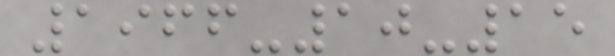1966-10-15
